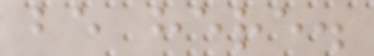be here.
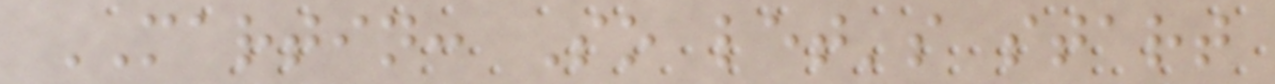MARTIN: So let's start
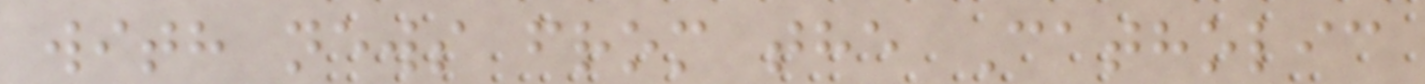with news from the Catholic
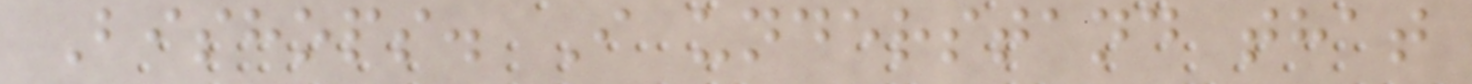Bishops. I understand that
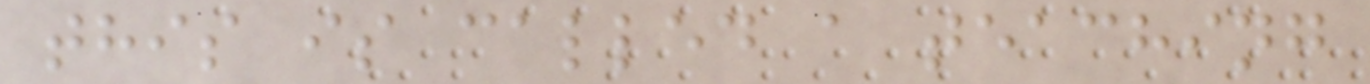this is called a teaching
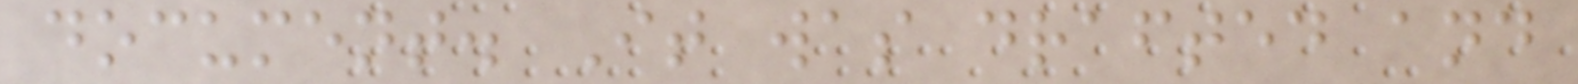document. It was drafted and
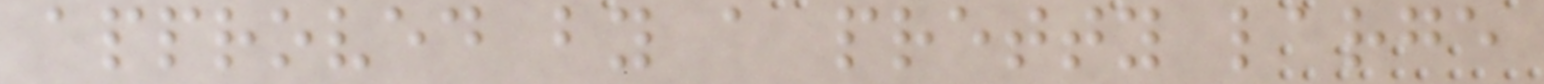approved by a pretty large
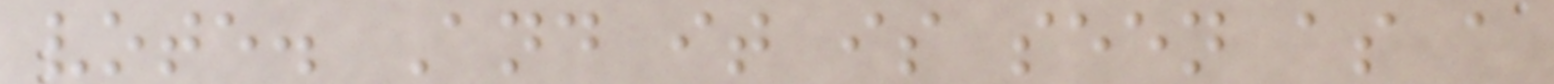vote. And it is seen as a
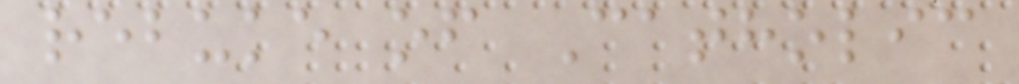rebuke of Catholic
